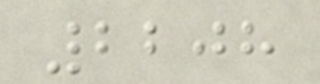2208
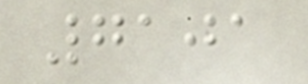7101
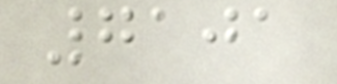7101
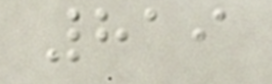819
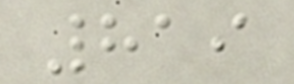819
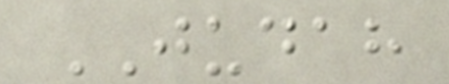JUDAH
